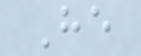He
